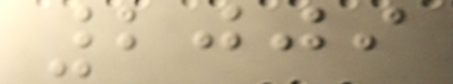2009
